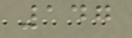147
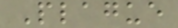Plague
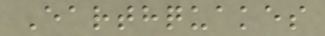Earthquakes
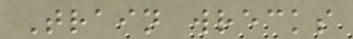Train wrecks
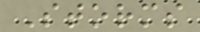Storms
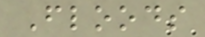Floods
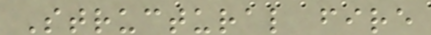Structural fire
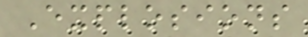Explosions
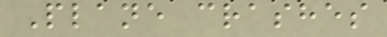Plane crashes
